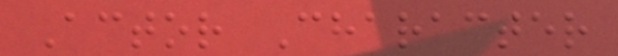Actor Character
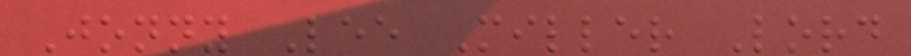Jonny Lee Miller Lord
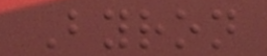Byron
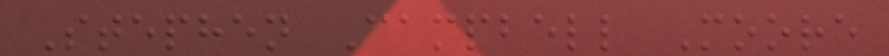Stephen Campbell Moore
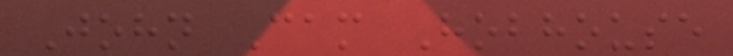John Cam Hobhouse
